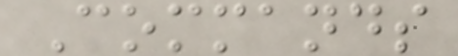Commands
